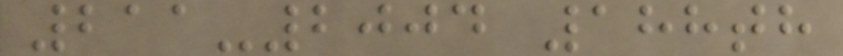211-2004 188th
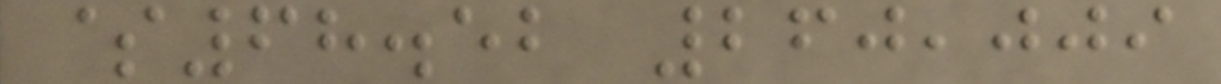$68.52 260,009
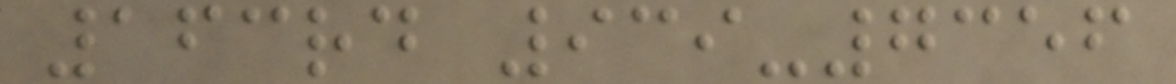163rd 939-7356
